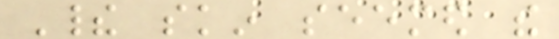Their skin seemed the
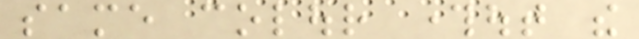same colour throughout the
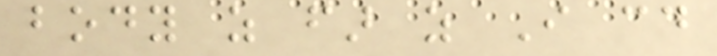body as far as I could
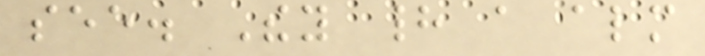see. They had a almost
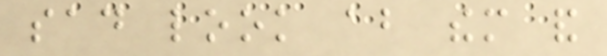sad look about them and
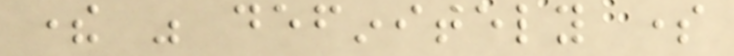there was definitely some
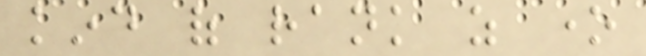kind of rank as one
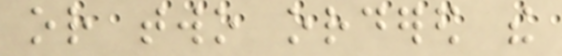or two ordered the
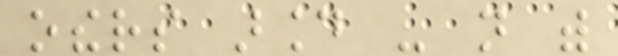others around - not with
